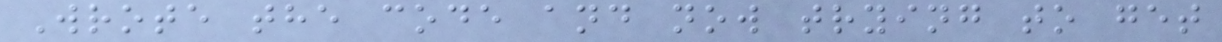Wrote the code and now trying to get
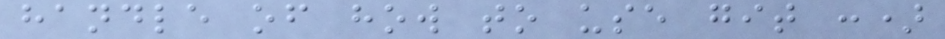handle of how to use git :)
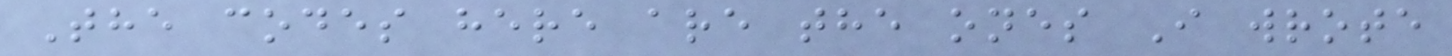The codes here are the ones I wrote
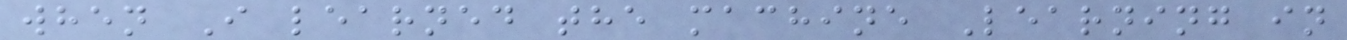when I learned the machine Learning in
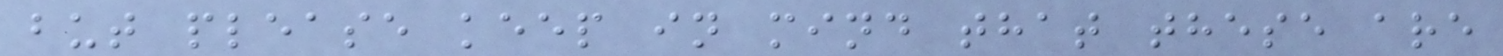but please keep in mind that these are
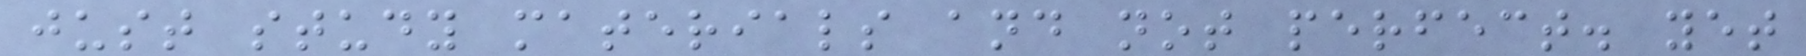just study materials and not perfect. yet
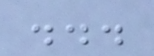...
